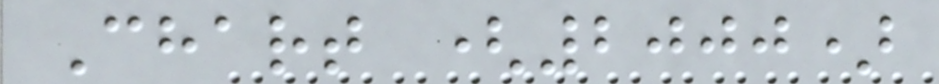Chart (2000)
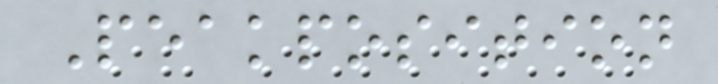Peakposition
